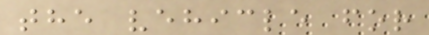the vehicle for
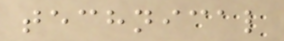technical
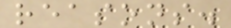reasons.
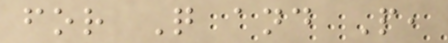for Q and P,
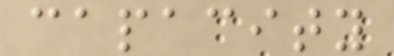capacity
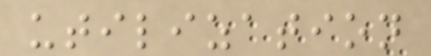utilization
